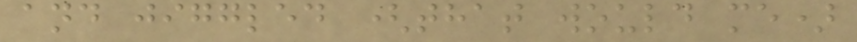and jiggled (that would me)
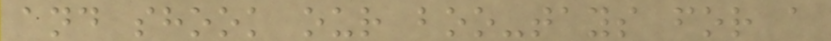and shook our boo-tays for a
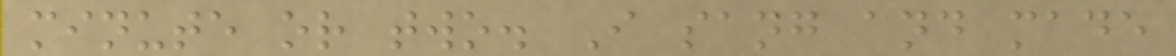minute or two. I sang and made
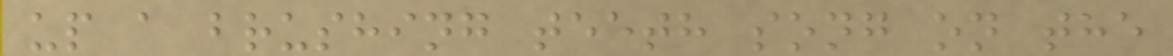up a brushing teeth song on the
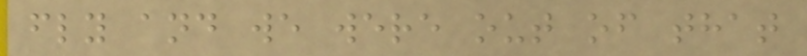fly and we were out of that
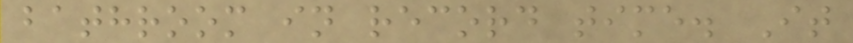bathroom in record time. It
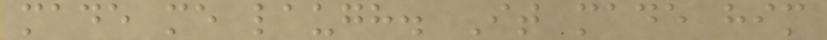made me laugh. It made him
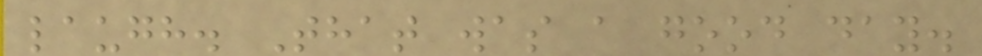laugh. That was a good day.
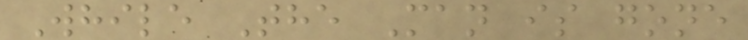While The Man is gone
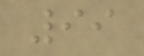99
